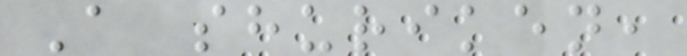A shuriken,
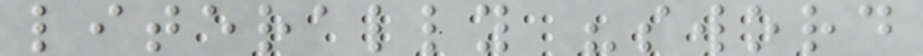literally "sword
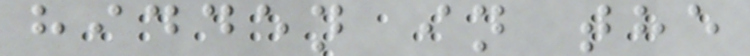hidden in the
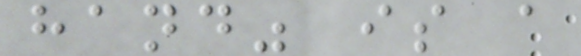hand" is a
